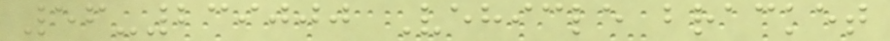56-239000 Vehicle bracket
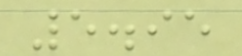5.95
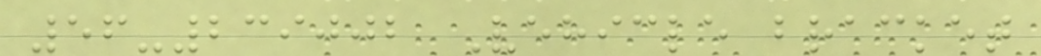56-239002 Vehicle bracket
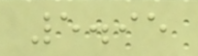5.95
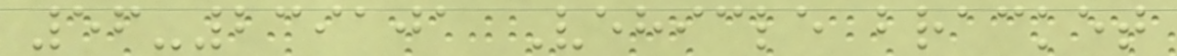56-239101 Vehicle bracket
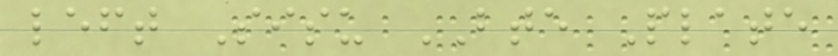left Sisu BTE Plate
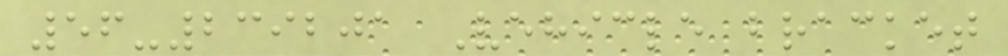56-239201 Vehicle bracket
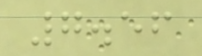7.56
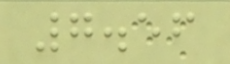7.56
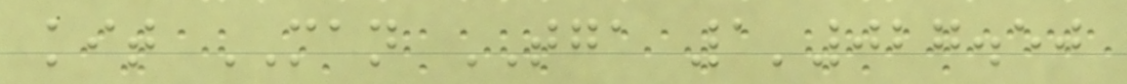kit MAN TGA 1'027.50
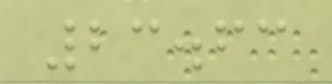23.63
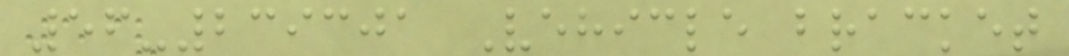56-239301 Vehicle bracket
